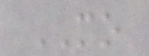MO
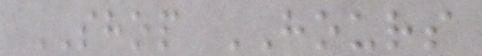SHOP HOURS
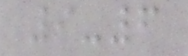9-6
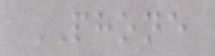PHONE
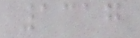1317
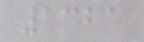1321
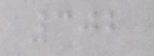302
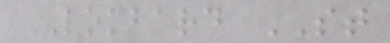LOMBARD ST
